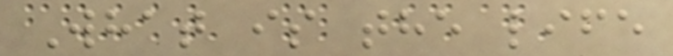What is the life
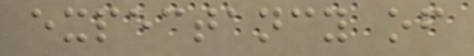expectancy of
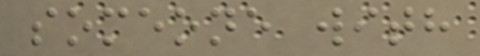someone with
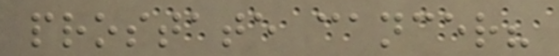prostate cancer?
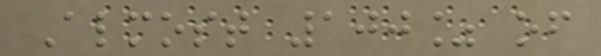Almost 100% of
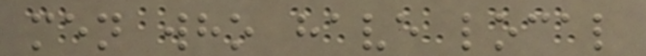men who have local
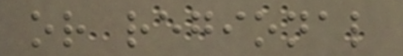or regional
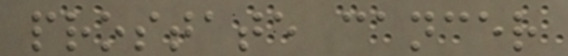prostate cancer
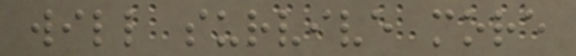will survive more
